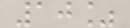10%
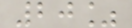20%
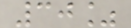30%
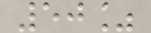50%
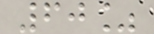60%
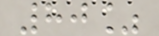80%
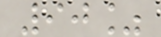90%
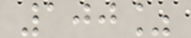100%
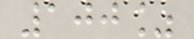100%
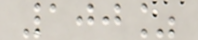100%
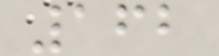162
